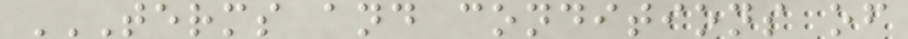TERMS AND CONDITIONS OF
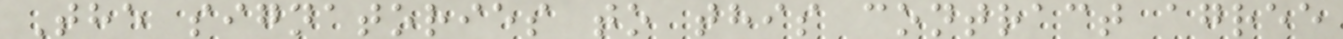The signatories to this contract agree
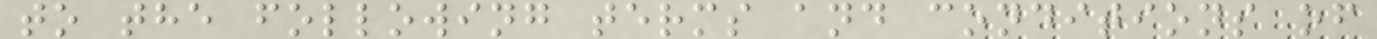to the following terms and conditions of
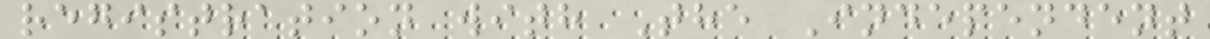registration with The Independent
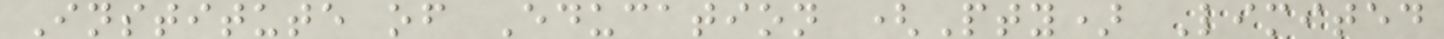Institute of Education (Pty) Limited
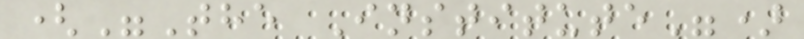("The Institute")
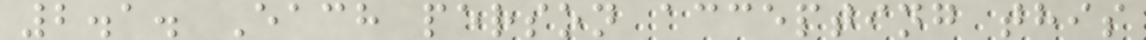2.1. Each person accepting this
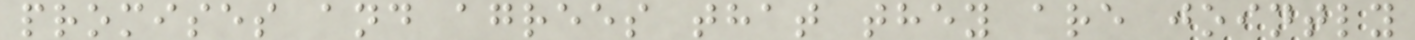promises and agrees that they are jointly
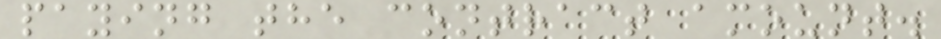paying the contract amount.
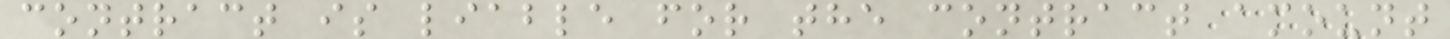contract is liable for the contract amount
